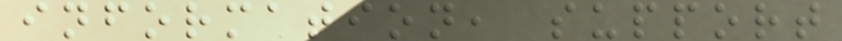information, support
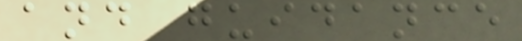and guidance
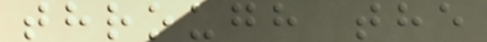through the
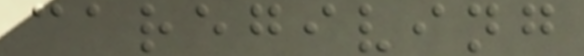caregiving
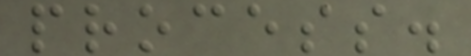process.
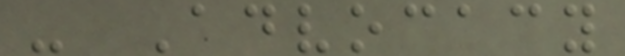- Advocacy
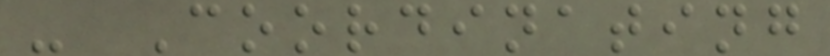- Coordinating
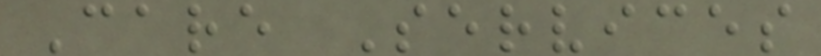Care Services
